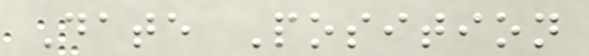Date Position
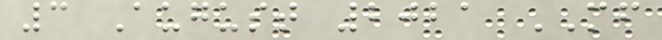3 August 2021 MF
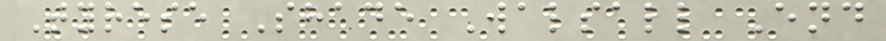Tyrese Shade Walsall End
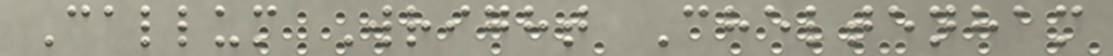Callum Wright Cheltenham
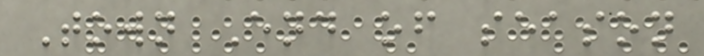Town End of season
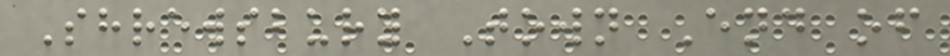Shrewsbury Town End of
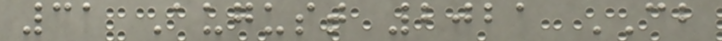31 August 2021 CB
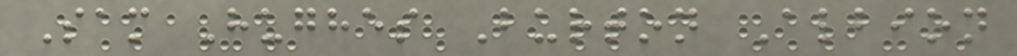Sam Hughes Burton Albion
